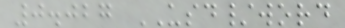0.027 USD/word
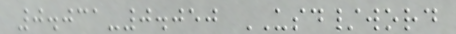0.031-0.050 USD/word
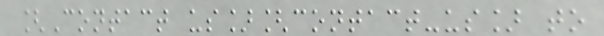[Contact us][contact-us] to
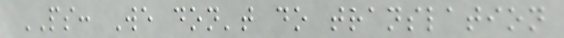PS: We don't do translation
